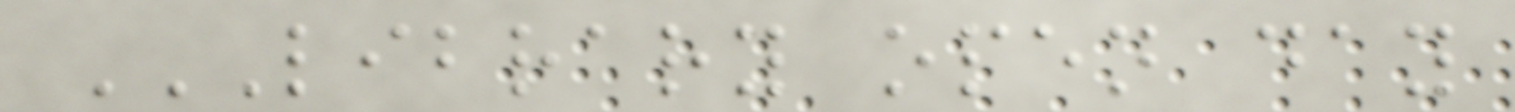LIBRARY OPEN DAY
